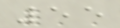55
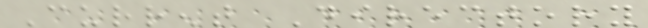Current Directory
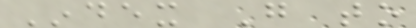Index Go to
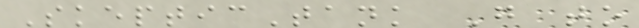SkepticTank Go to
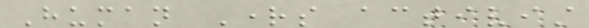Human Rights activist
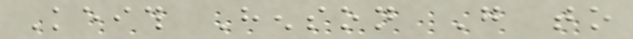Keith Henson Go to
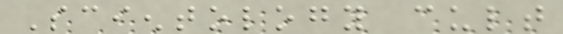Scientology cult
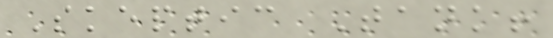Skeptic Tank!
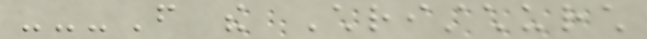---From the Christchurch
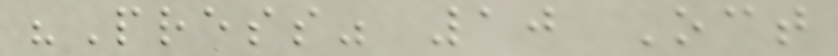"Press" 10 Oct
